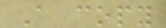A copy
